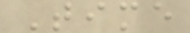Time
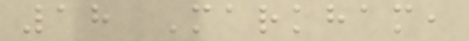18 Markham,
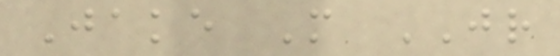Jake M JR
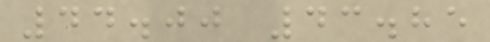44.00 43.85
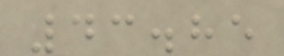43.85
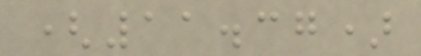(11.37)
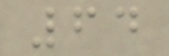64
